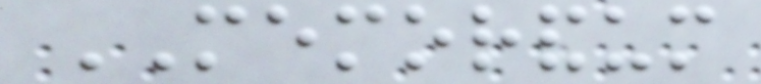MEMORANDUM
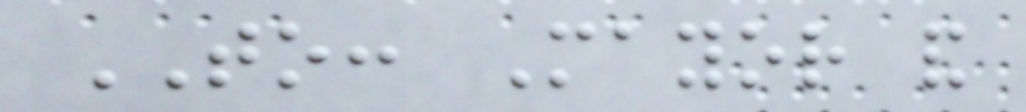TO: Mayor and
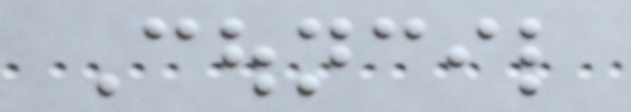Council
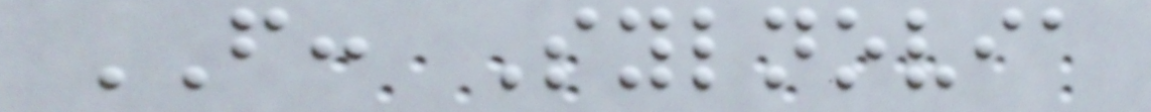FROM: Sylnovia
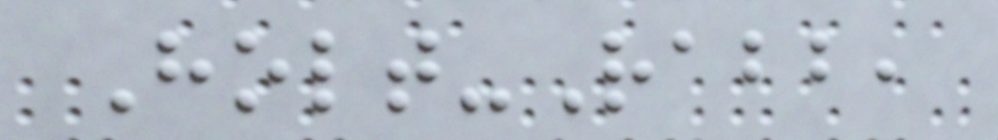Holt-Rabb,
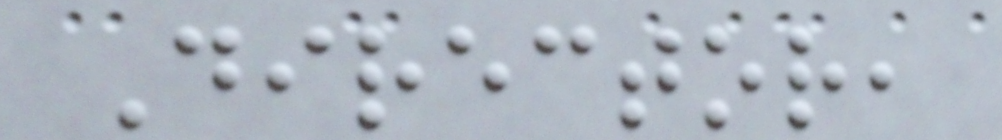Director,
